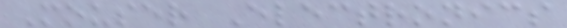Mouser Electronics
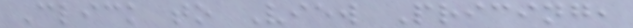Click to View Pricing,
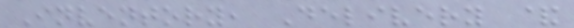Inventory, Delivery &
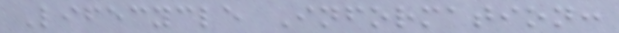Lifecycle Information:
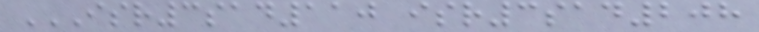ISR3SAD110 ISR3SAD208
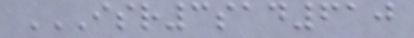ISR3SAD610
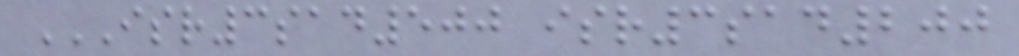ISR3SAD500 ISR3SAD200
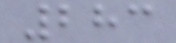283
